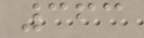363
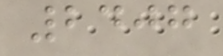2407
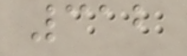312
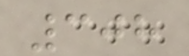308
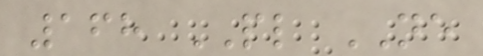168 PL NE
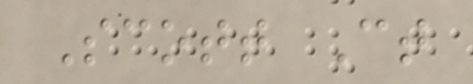Scott Ct
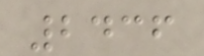2436
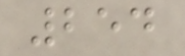254
